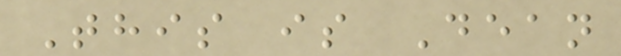This is Dean
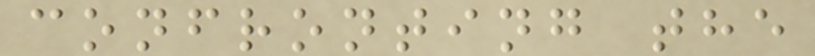confronting the
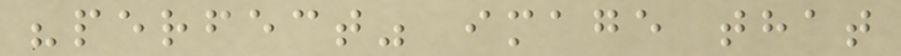"perfect" image that
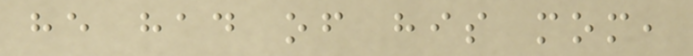he had of his mom,
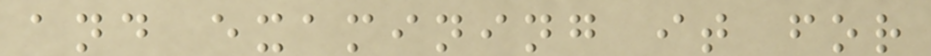and examining it for
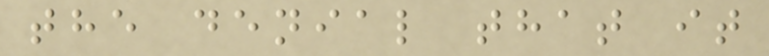the denial that it
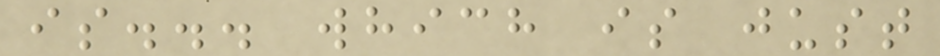is... which is just
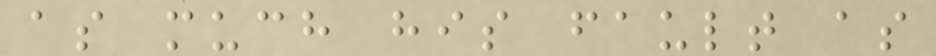as much his fault as
